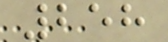258
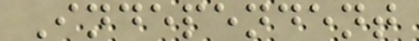Independent
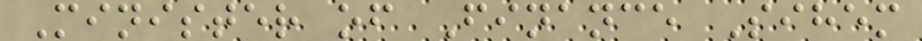Minister of Finance Sihem
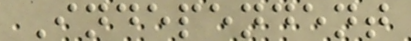Independent
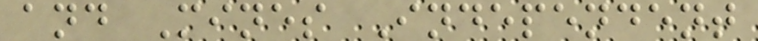and Mines Independent
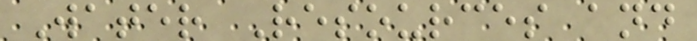Water Resources and
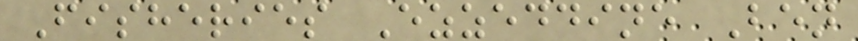Fisheries Ezzeddine Ben
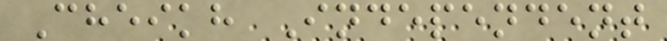Cheikh Independent
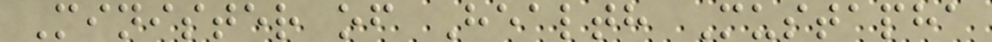Minister of Health Mustapha
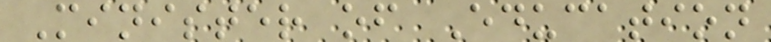Minister of Education
